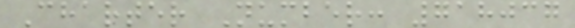Charter Number: 718037
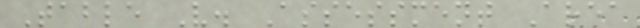Table V. Assessment Area
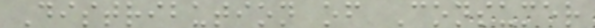Distribution of Consumer
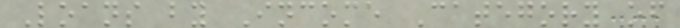Loans by Income Category of
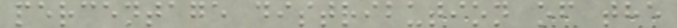percentage distribution of the
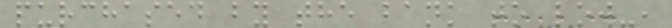purchased by the bank to low-,
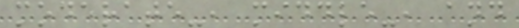moderate-, middle-, and
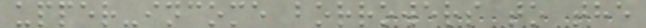upper-income borrowers to the
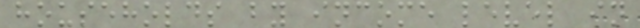households by income level in
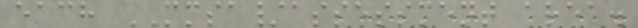each MMSA/assessment area.
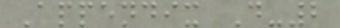Appendix D-2
